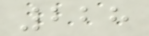228
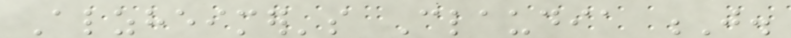Alzheimer's Claudia J.
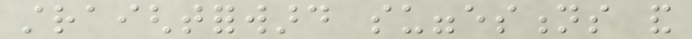straightforward suggestions and
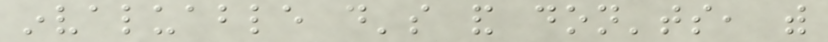invaluable do's and don'ts, with
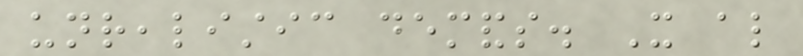unrealistic demands. It also
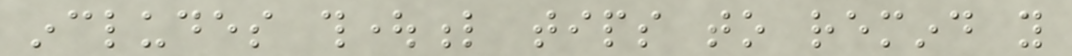includes thoughtful tips to remind you
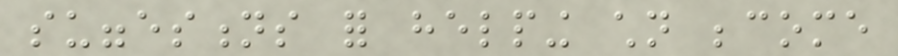suggestions for helping children become
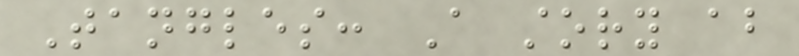Tangles: A story about
